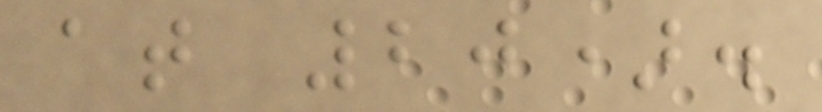at 20).
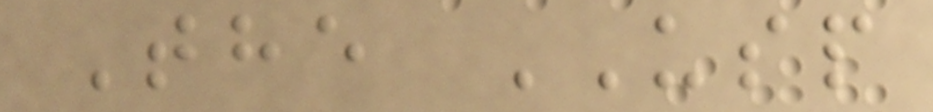The USP
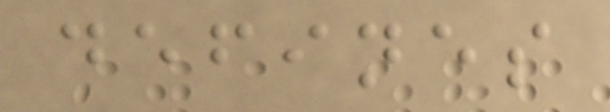defines
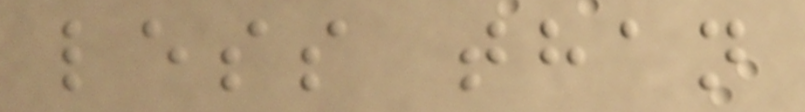less than
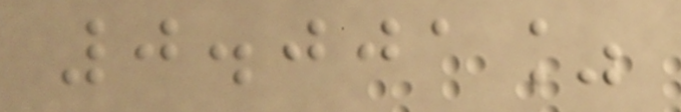0.001%
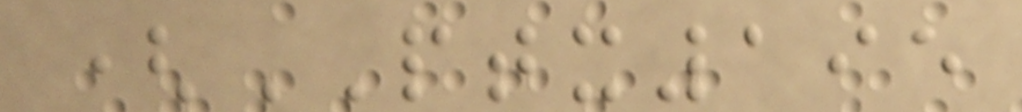(PTX195
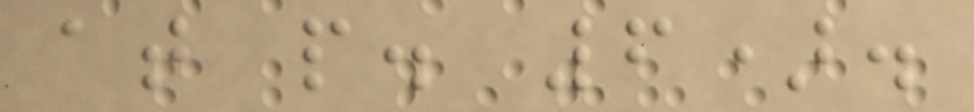at p. 6).
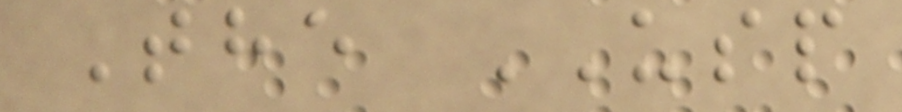The USP
